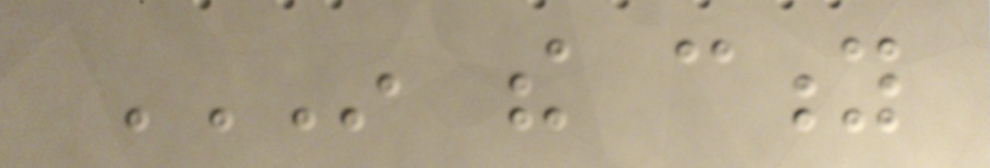IN THE CITY
